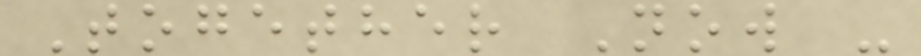Together Now -
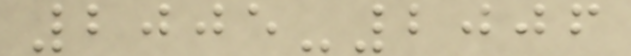2005-2006
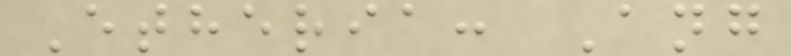Etheria: Ang
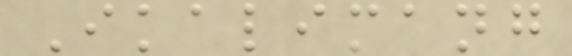Ikalimang
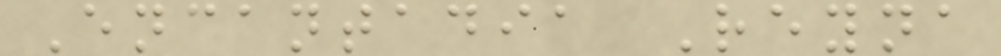Encantadia Reyna
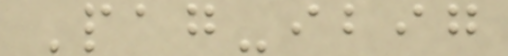Pag-ibig
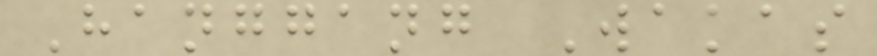Hanggang Wakas
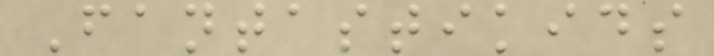Fantastikids
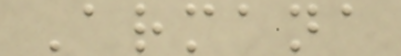Armana
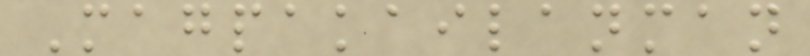Magpakailanman
